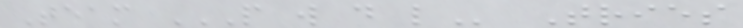Team P W D L Tries
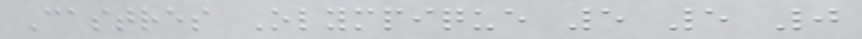Castres Olympique 5 5 0
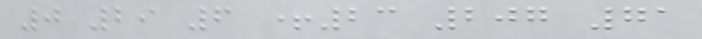0 29 6 +23 207 71
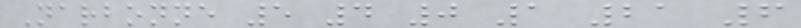Narbonne 5 4 0 1 21 6
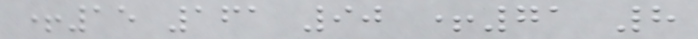+15 161 90 +71 8
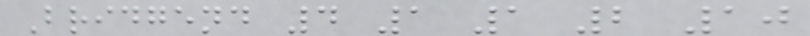Bridgend 4 1 1 2 10
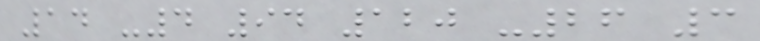14 -4 94 120 -26 3
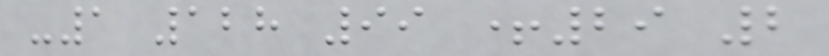-1 128 99 +29 2
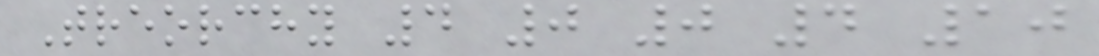Treorchy 4 0 0 4 10
